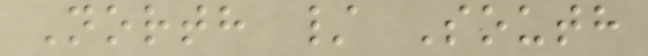North / South
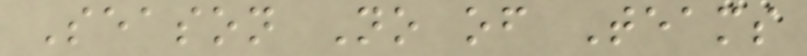Season No of Teams
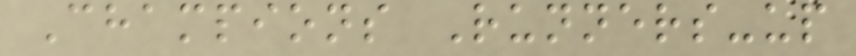Champions Runners-up
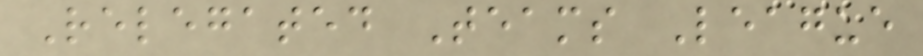Relegated Teams League
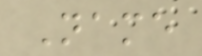Name
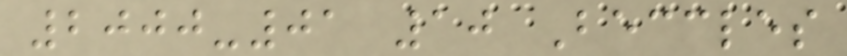2000-01 10 Beccles
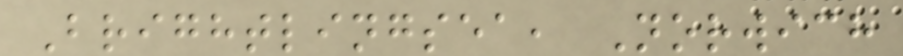Brightlingsea, Norwich
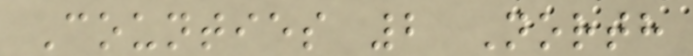Counties 2 North
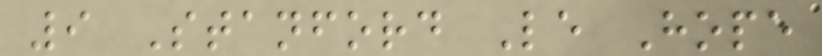9 Stanford Le Hope
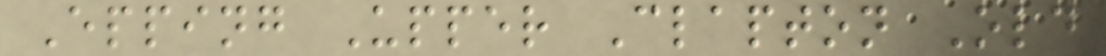Epping Upper Clapton Old
